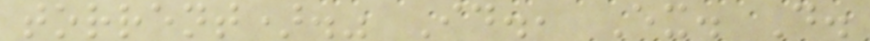torrent)." Id., Ex. D.
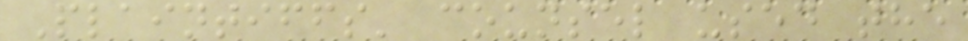Plaintiffs' counsel used the
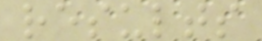results
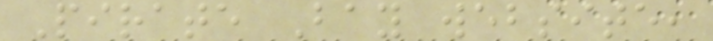Pirate Bay website,
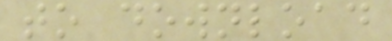to download
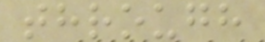through
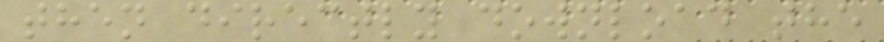then directly download the
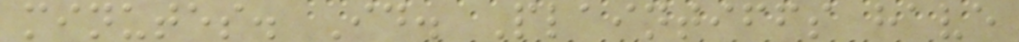minutes. Id. Plaintiffs have
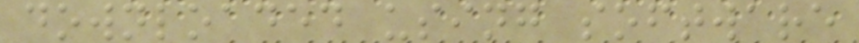downloaded using software
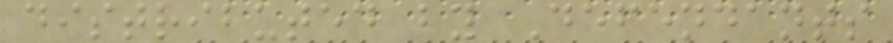distributed by Defendants
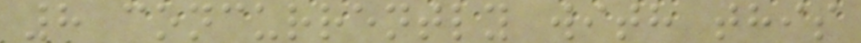8 concurrently with this
